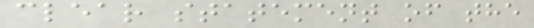clear statement of the
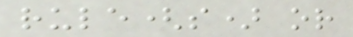rule(s) or
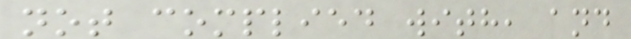not complied with, and
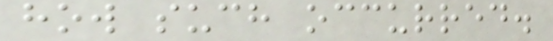how such occurred.
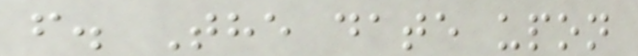f. The date upon
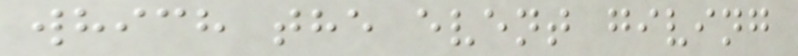which the event giving
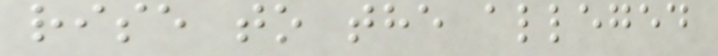rise to the alleged
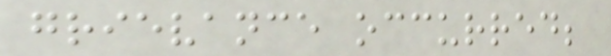grievance occurred;
